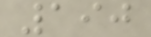190
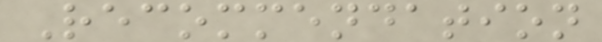Recommendation
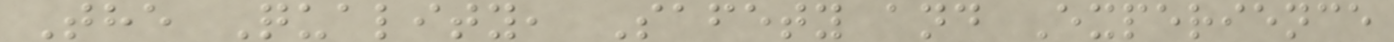The Quality, Safety and Experience
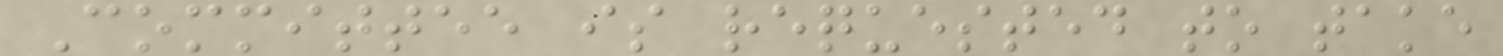Committee is requested to take
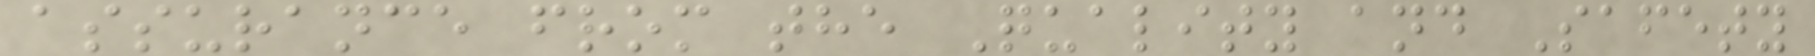assurance from the Quality and Safety
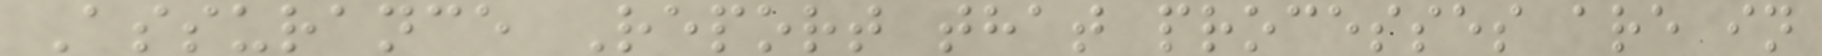Assurance Report that processes are in
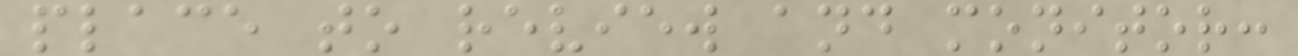place to review and monitor:
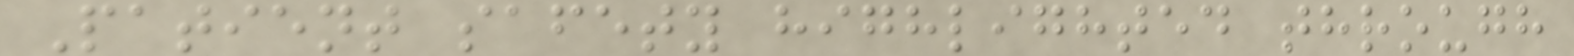Patient safety highlighted through
